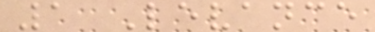1 Levance
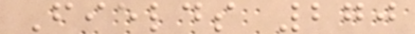Fields 270
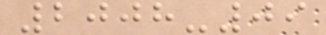2008-09
